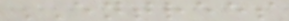ENTREES
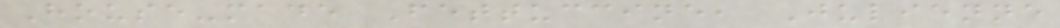House-made Fettuccine, Julienne
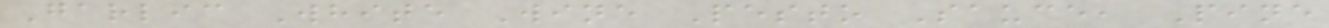Garlic White Wine Pesto Sauce, Pine
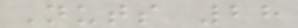Nuts 28
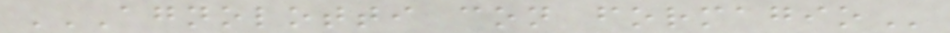AGNOLOTTI CON FORMAGIO
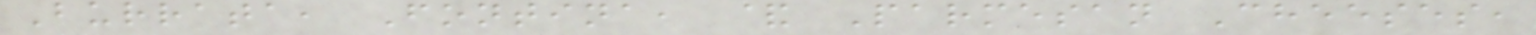Burrata, Fontina, & Parmesan Cheeses,
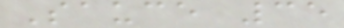Sauce 35
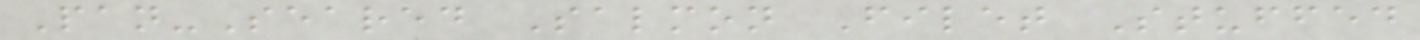Pan-Seared Salmon Filet Stuffed
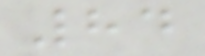84
